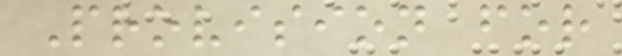Provision for
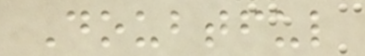Doubtful
